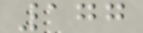177
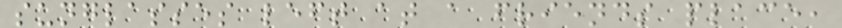sunglasses left at a friends place,
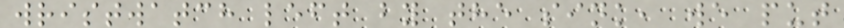wristwatch left by the sink, we put
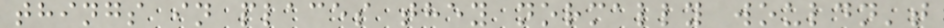things in places they normally wouldn't
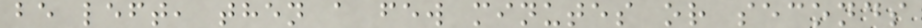be left, then a few minutes or seconds
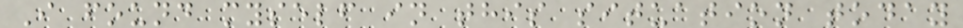I found myself in this situation today
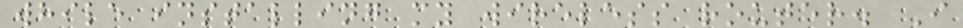while installing my wireless router. I
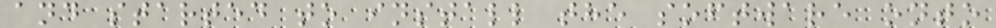and started to install the software onto
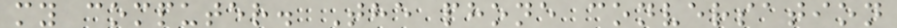my computer. The phone conversation
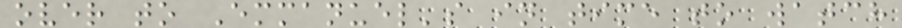over to Emmanuel's in time to watch
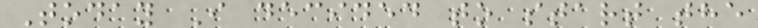Today I decided to start the
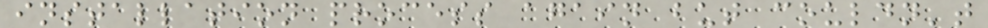installation process again but couldn't
